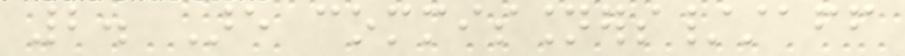2. Are commissioners/staff
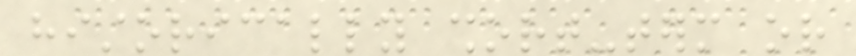historically short-term or
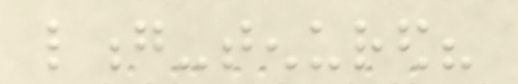long-tenured?
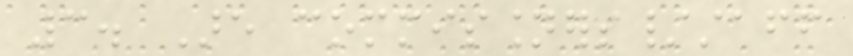3. Are commissioners/staff
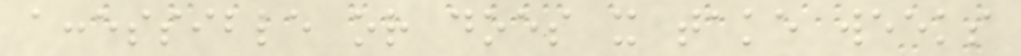accessible or does it take weeks
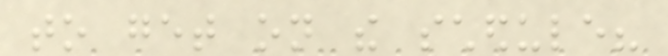to get on the schedule?
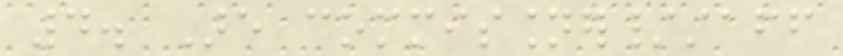4. Are commissioner/staff
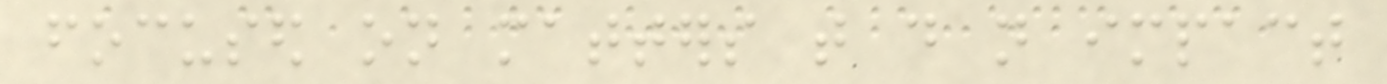focused on matters that do not impact
